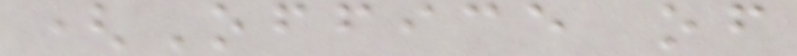(Office of
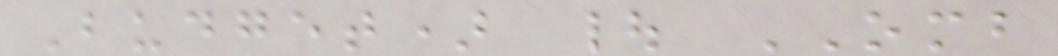Budget) | OMB
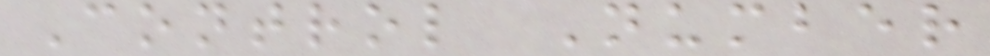Control Number
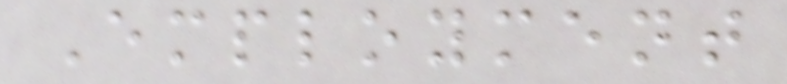Employment
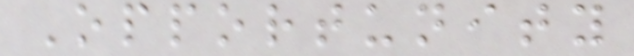Opportunity
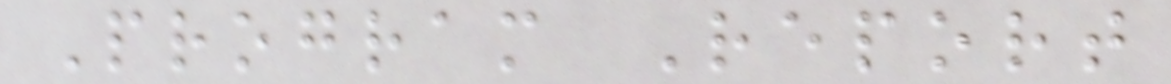Program Report
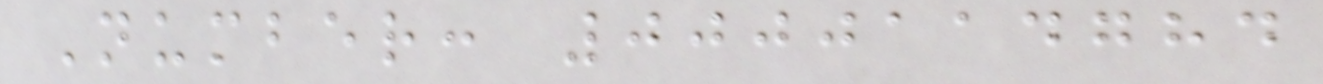Number: 0000114784
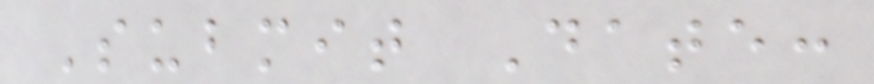Submit Date:
